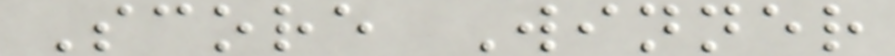Score Winner
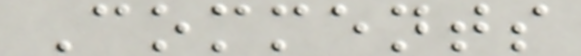Comments
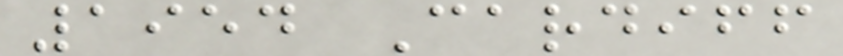1954 Cardiff
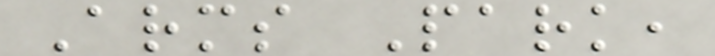Arms Park,
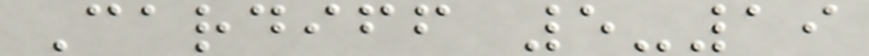Cardiff 5-19
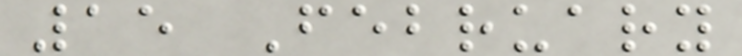15 February
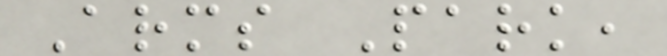Arms Park,
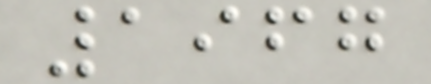1967
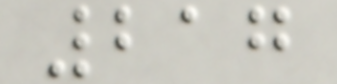217
